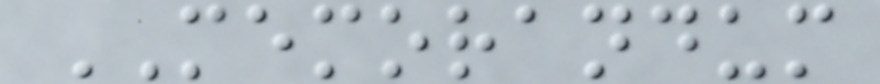MEMORANDUM
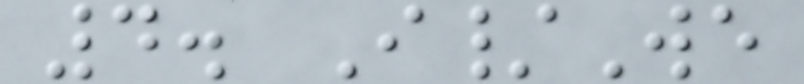4. I/We
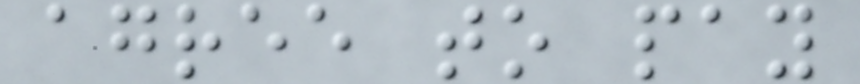agree to pay
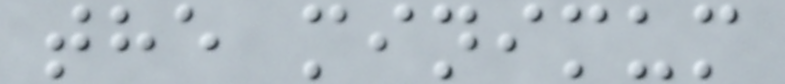the minimum
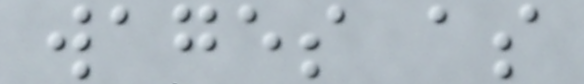wages as
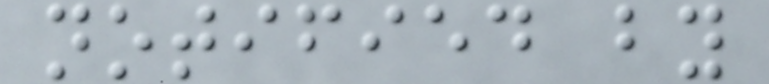notified by
